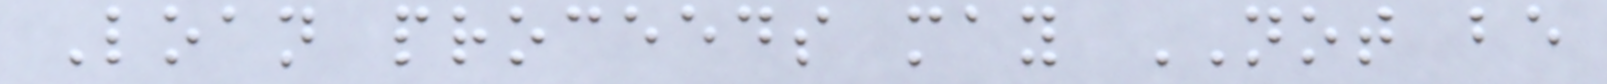Loan proceeds may NOT be
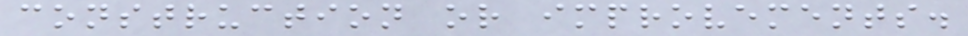construction or improvements.
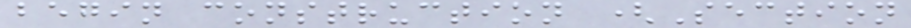begin construction (Section
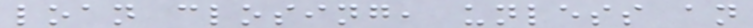loan closing, unless an
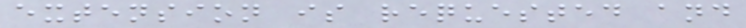extension is requested and
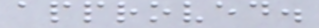approved.
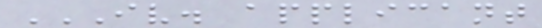IV. APPLICANT
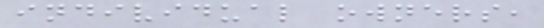individual owners,
